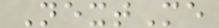NextMe
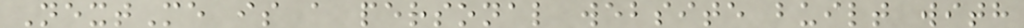NextMe is a personal website built with
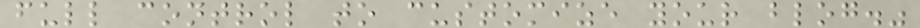full control to customize your blog."
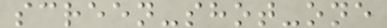screen-shot-one
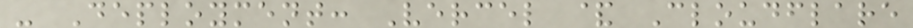- Deployment: Vercel & Cloudflare
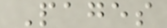Pages
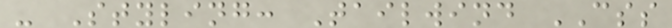- Styling: Tailwind CSS
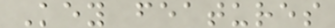Key features
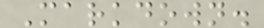Markdown.
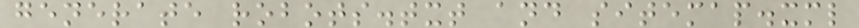generate robots.txt and sitemap.xml
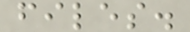files.
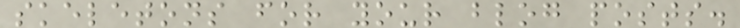skeletons for your blog posts.
